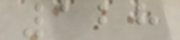128
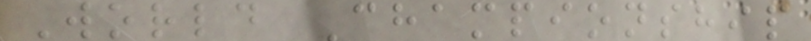World Championship
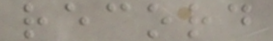record
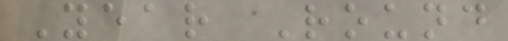Year Round
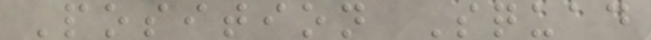Position Squad
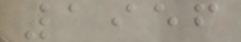1956
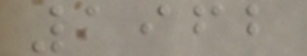1962
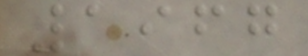1967
